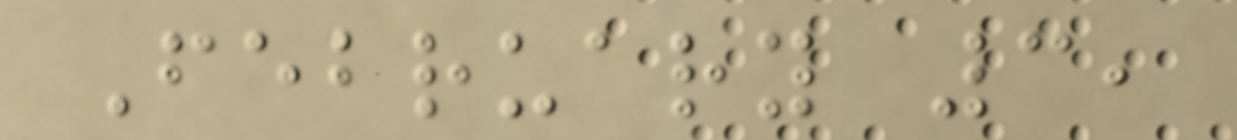February 3,
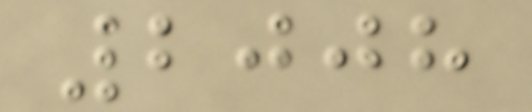2008
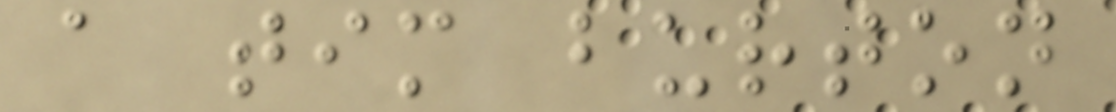a tim burton
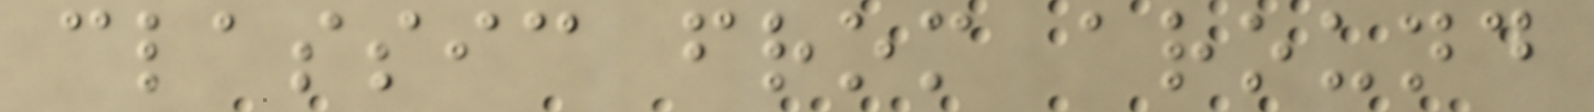classic from around
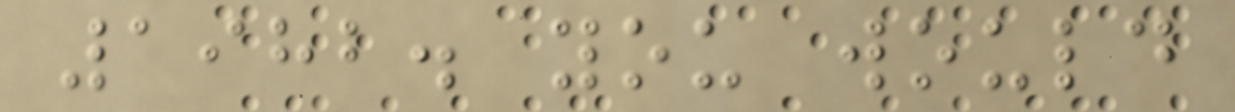1982. you would
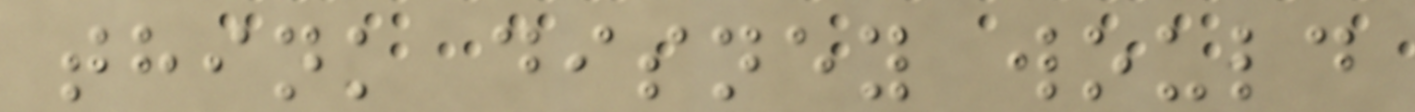think disney would
